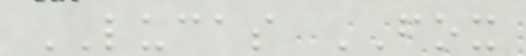LUCAS FOX
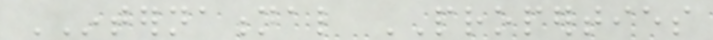INTERNATIONAL PROPERTIES
